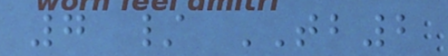7 / TB2
